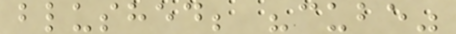blushed; "cube"
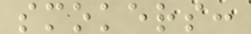smokers:
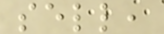sell,
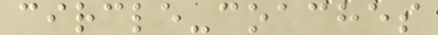circle-coaches
